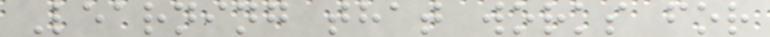Learning that works for
